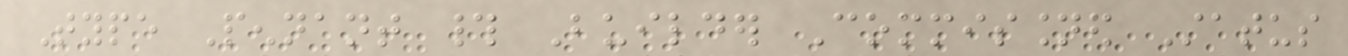Type Pennant # Builder Commissioned Status
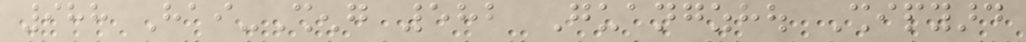988 Hai-Sheng 582 Guangzhou Shipyard
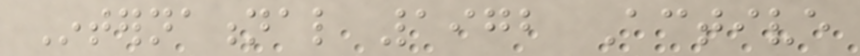International 1972 Active
